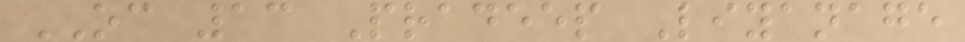OC 13 Pradeep Liyanage
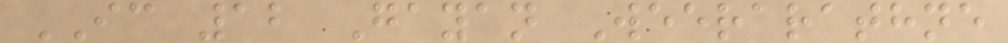IC 12 Gayan Weerarathne
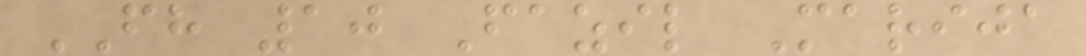FH 10 Fazil Marija
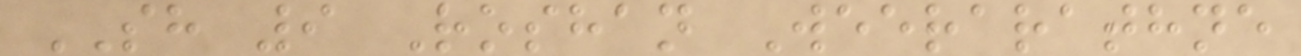SH 9 Roshan Weerarathne
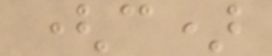(c)
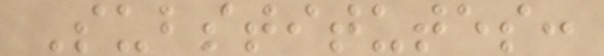Substitutes:
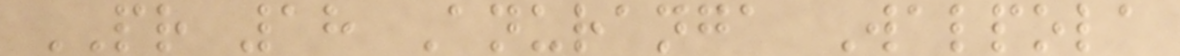PR 18 Anuranga Walpola
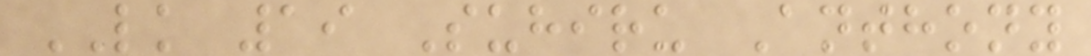LK 19 Suhiru Anthony
